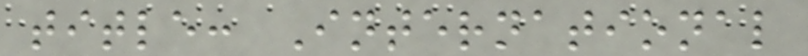title: International
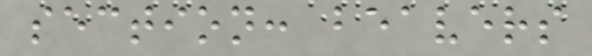section: beavers
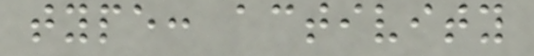type: activity
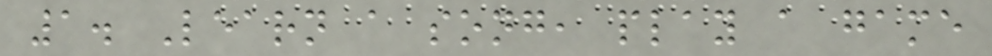1. Learn a song, play a game
